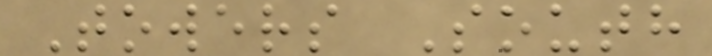Towers South
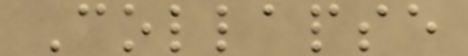Collapse
